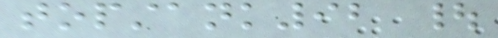topstank92 |
